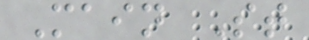Main St
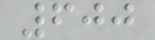600
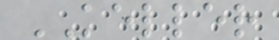KELLER
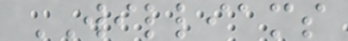WILLIAMS
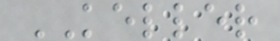KELLER
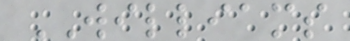WILLIAMS
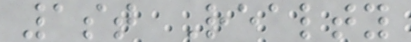1st Realty
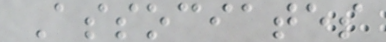Associates
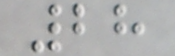28
